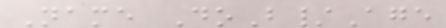Name DoB/Age
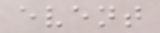event
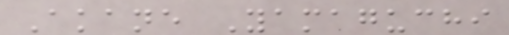Akane Yamaguchi
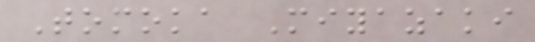Tomoka Miyazaki
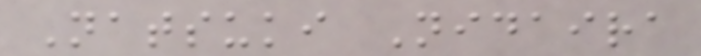Natsuki Nidaira
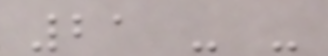21 - -
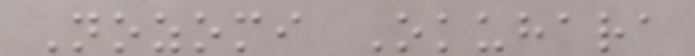Nozomi Okuhara
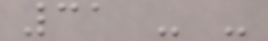31 - -
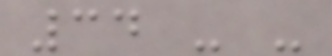34 - -
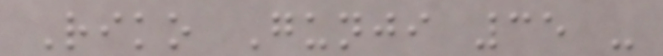Riko Gunji 35 -
